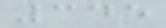345
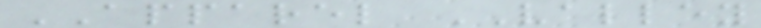APPAREL VALLEY
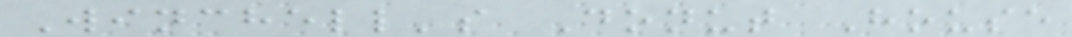Winchell's Donut House
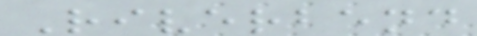Riverbend
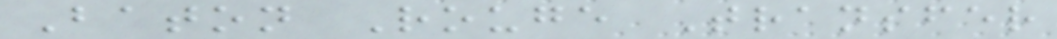Baton Rouge Transfer
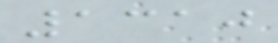1310
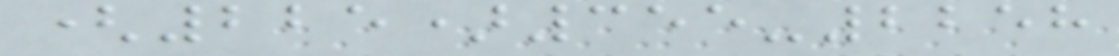(225)355-2258
